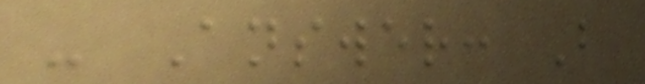- Answer: B
